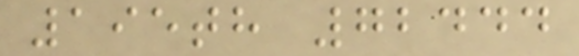195th 72444
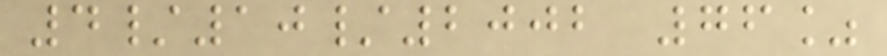4/10/2002 76%
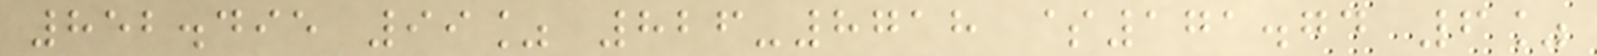852.495 99% 826-8718 $171.74 6%
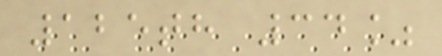125th 34%
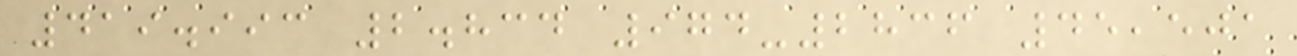419.993 2.834 974-2836 45,501
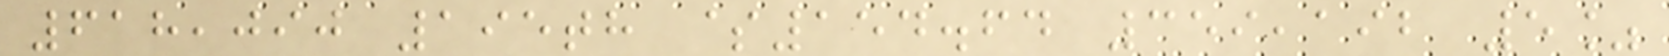618,090 195th $154.64 359,192 5%
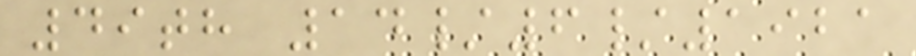49th 14/6/1921
